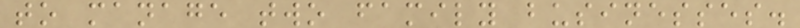to manage two family businesses.
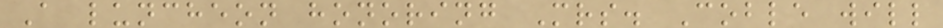A luncheon honoring Mrs. Coble will
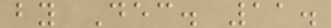by Dec. 11.
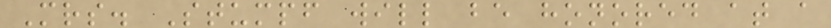Mrs. Stumpf will be honored at a
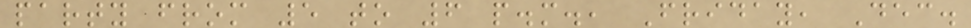party from 5 to 6 p.m., Friday, Dec.
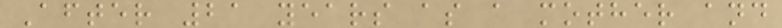After 21 years as a mother and
